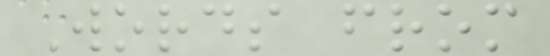Words from
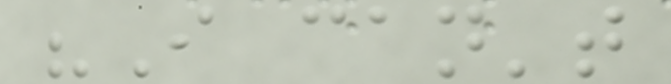"I can't
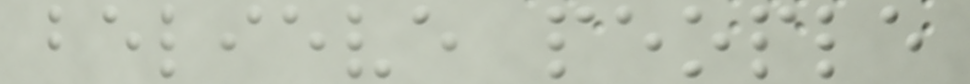believe people
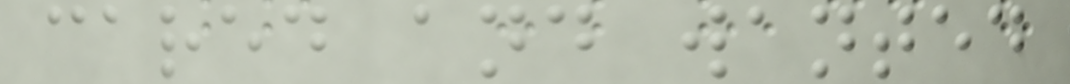cared and wanted
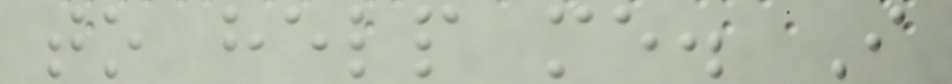to help me. I
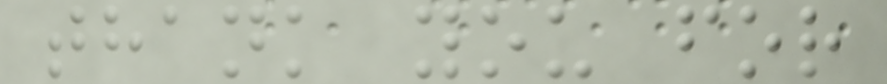thank you for
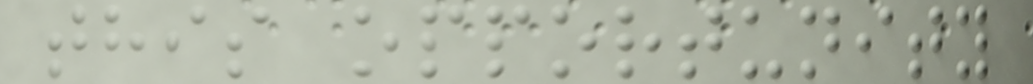this opportunity
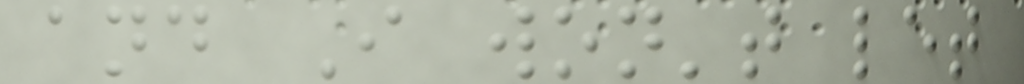and I won't let
